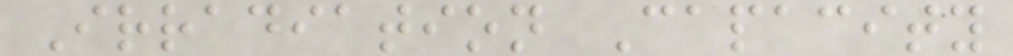Irradiation Capacity
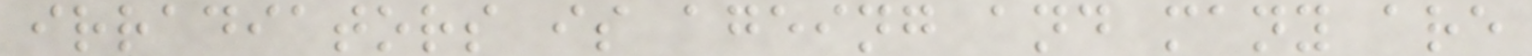irradiators is ageing and many are
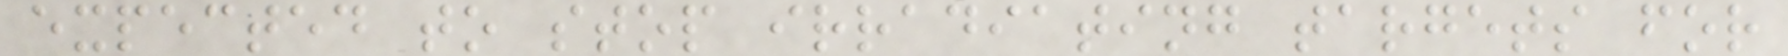expected to stop irradiating targets for
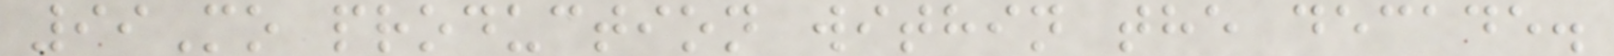99Mo production within the decade.
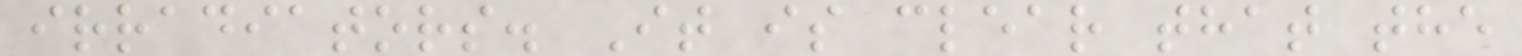irradiators. It is clear that the
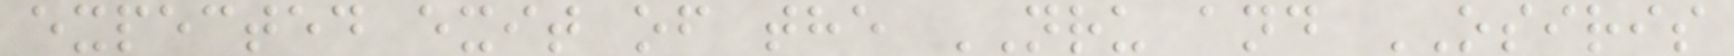expected exit of the NRU and OSIRIS
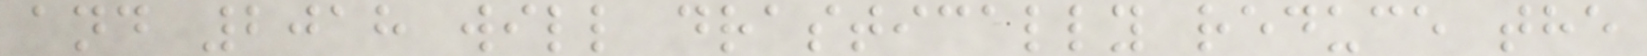and 2018 will drastically reduce the
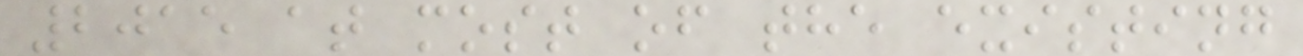2015 at most of the existing
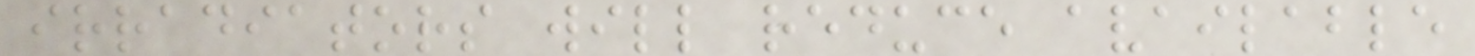irradiators will reduce available
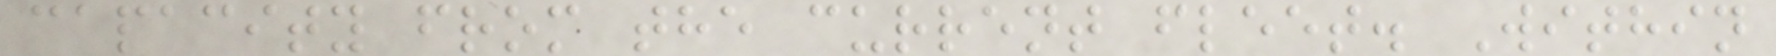capacity from the current fleet. Within
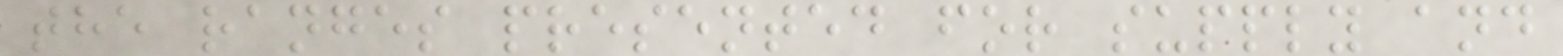the ranges presented for supply and
